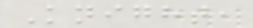Knight,
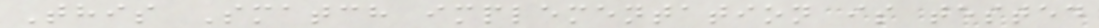This Smatch implementation is tested
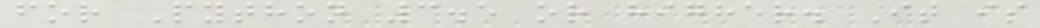for Python 3.5 or higher. It is
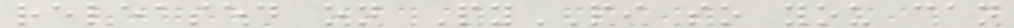released on PyPI so you can
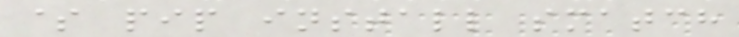$ pip install smatch
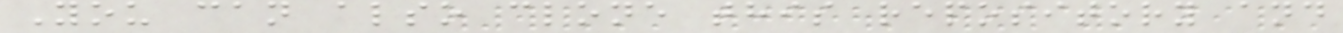You can also clone this repository and
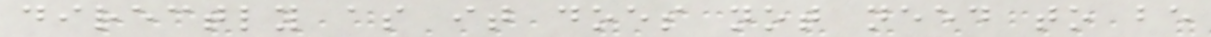directly as it does not need to be
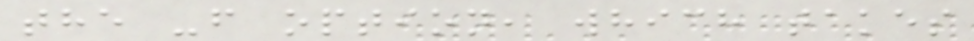the -f option, which takes
